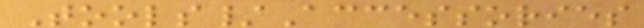Tools/Accessories
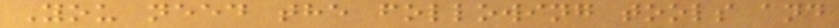You need the following tools and
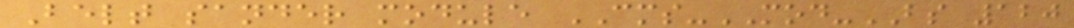Belt sander module CMS-MOD-BS 120
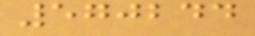570244
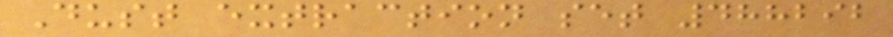Dust extraction set 488292
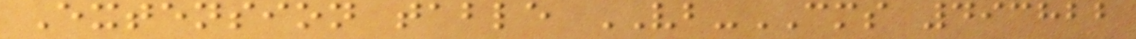Extension table VB-CMS 493822
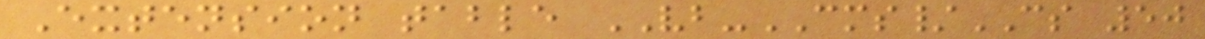Extension table VB-CMS/CS 50
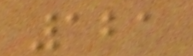121
